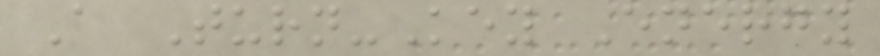A Turn-Key Energy
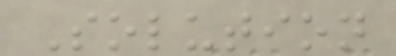Solution
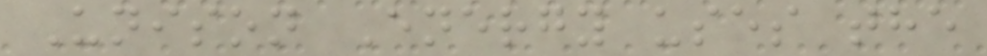Unison Energy uses the
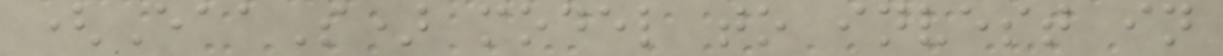(EaaS) model to invest in
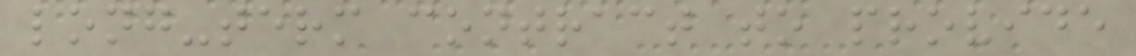long-term contract to provide
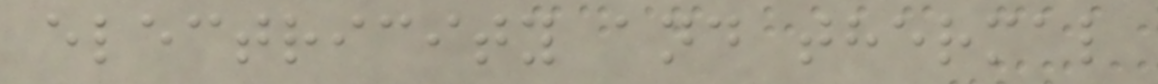electricity and thermal
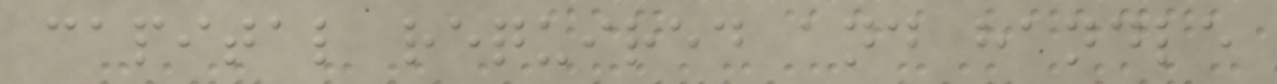capital required and handle
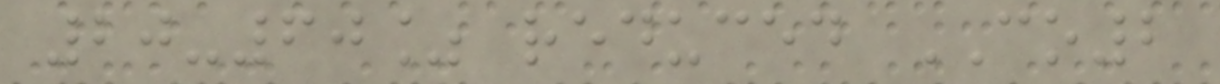20-60% reduced CO2
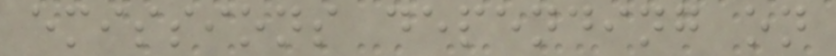emissions depending on
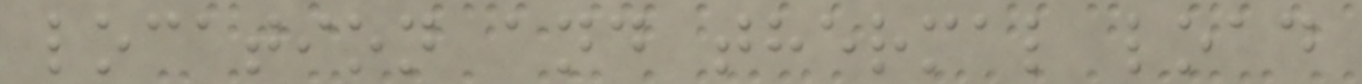location and thermal load
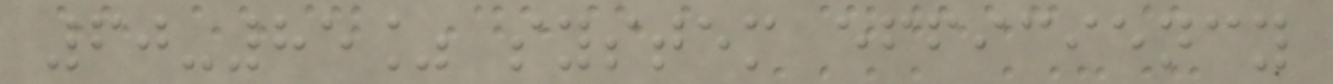60-85% system efficiency
